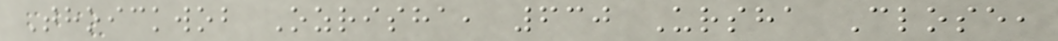Thoickwob Ozrisha, 630 Ursha Close,
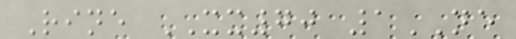Rine XX70 1NE
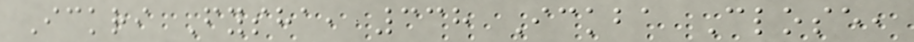Ickri Fysha, 338 Ickba Close,
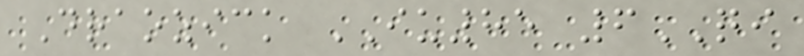Draozick IU85 6QI
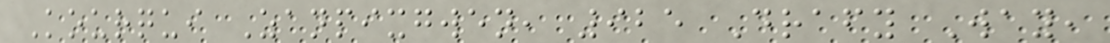Kourqui Zanpixgwen, 925 Drafy Way,
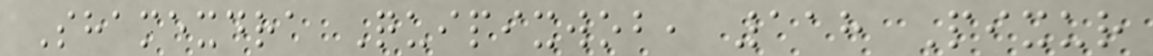Shamexdra Quipixwob, 118 Pixur
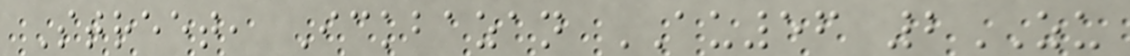Street, Ickbazan AU56 2ZU
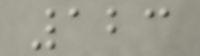123
